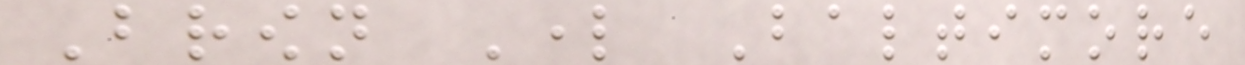Brown Lord Baltimore
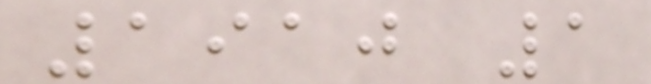1910 1
